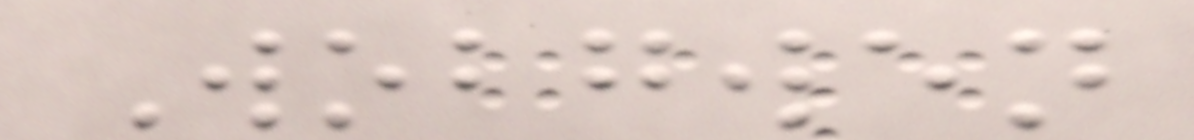Wobgwen
